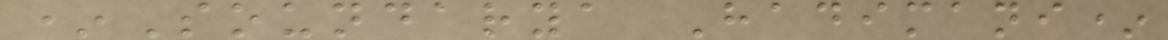*Soundarya Hadimani*
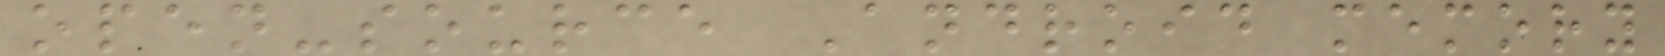open-source Android memory
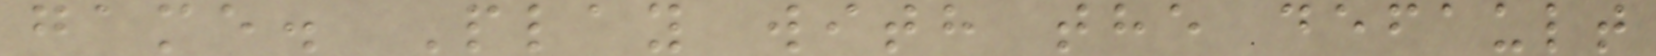game. Play with the default
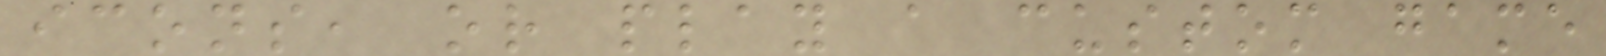icons, or play a custom game
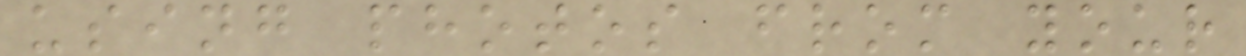using photos from your
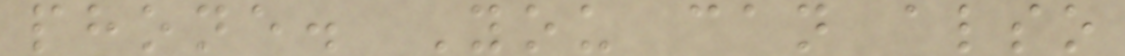phone. You can also
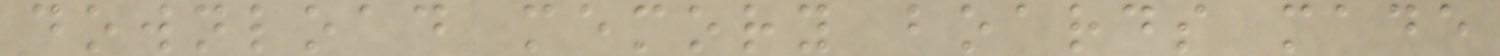download memory boards made
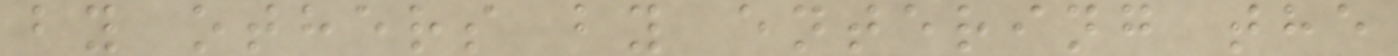by others by entering the
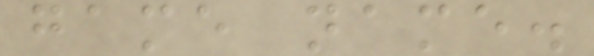game name.
